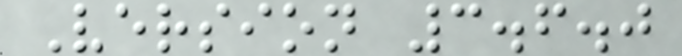Version 3.6.0
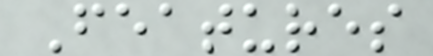Features
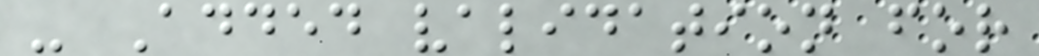- Added validation for
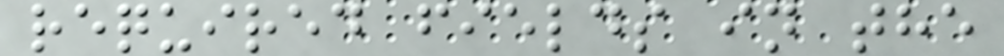required fields in the
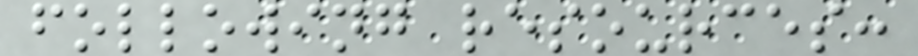following resources:
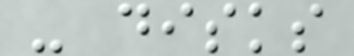- disks
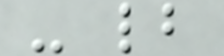- lb
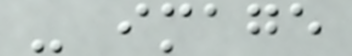- image
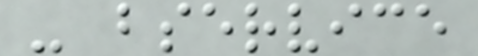- bservice
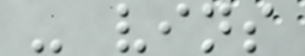- vins
